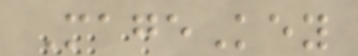MageKey
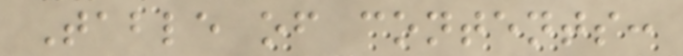Table of contents:
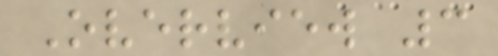Overview 3
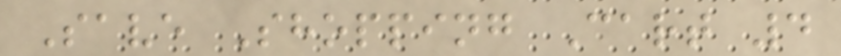Save Shopping Cart 4
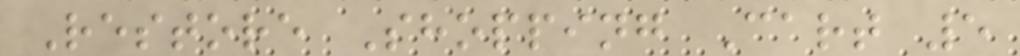Restore Shopping Cart 5
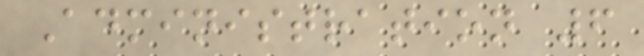Administration 6
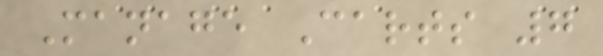Manage Carts 7
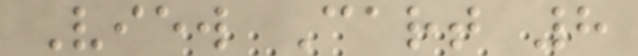View Cart 8
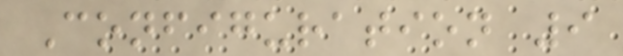Configuration 9
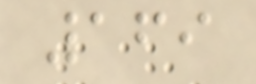169
